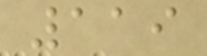119
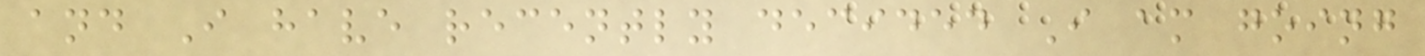and I have recently decided I am going
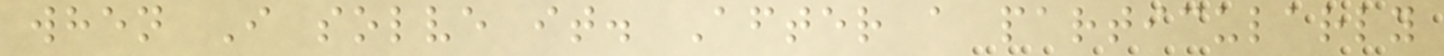when I solve it. After a particularly
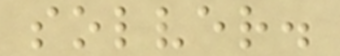solver.
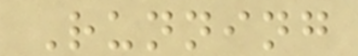Running
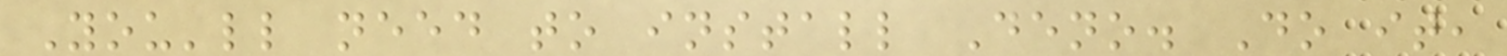You'll need to install Deno. Do it,
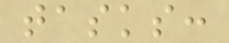tasks:
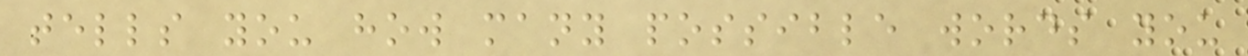tells you how many possible words you
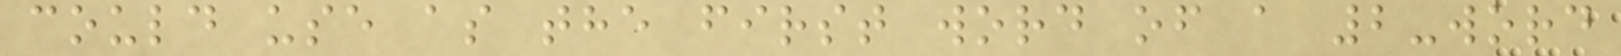could use as the first word of a 2-word
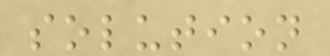solution
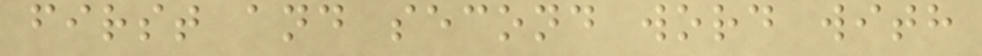first and second word with
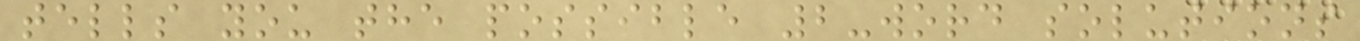tells you the possible 2-word solutions
